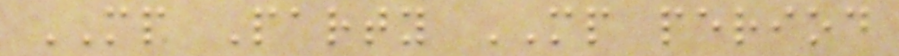MP Party MP period
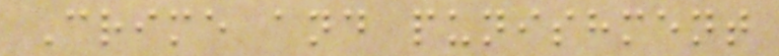Crime and punishment
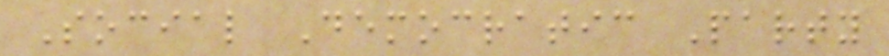Social Democratic Party
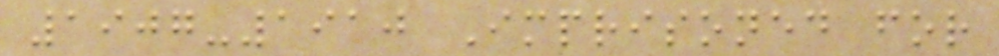1907-1910 Imprisoned for
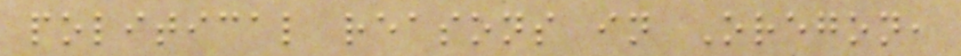political reasons in Oregon,
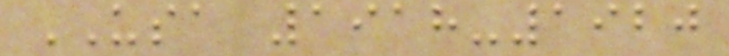USA 1918-1920
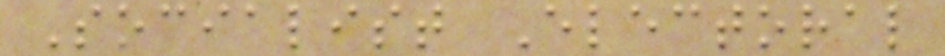Socialist Electoral
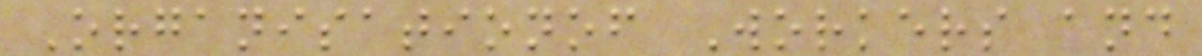Organisationof Workers and
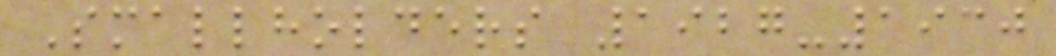Smallholders 1927-1930
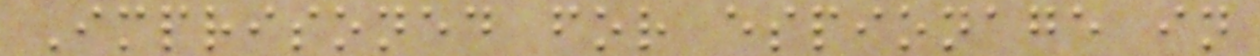Imprisoned for espionage in
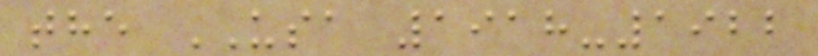the USA 1918-1922
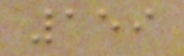159
